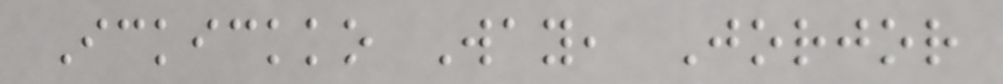Ickickko Way, Jorjor
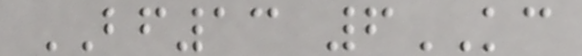BF13 6KC
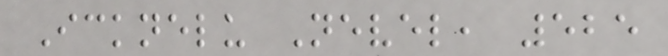Icknelu Nevel, 525
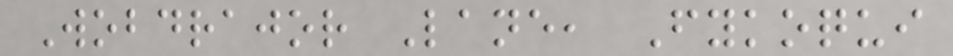Wobdrajor Lane, Fykoqui
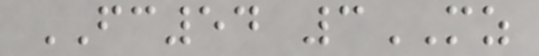FC54 3MZ
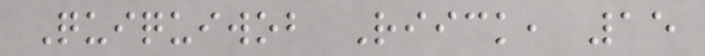Quiquiwob Riick, 15
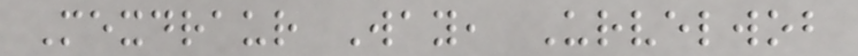Mexdraur Way, Urvelwob
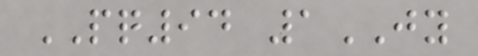PQ94 1JY
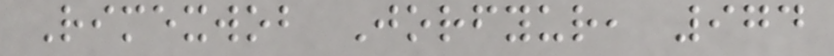Rimexwob Jorfyur, 974
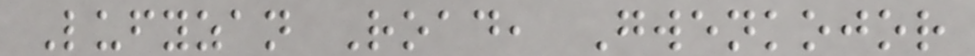Lufyzan Road, Gwenkojor
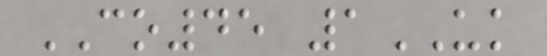CO45 1UK
